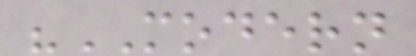"MODERN
